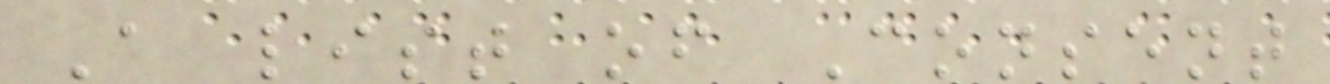A list of Consent
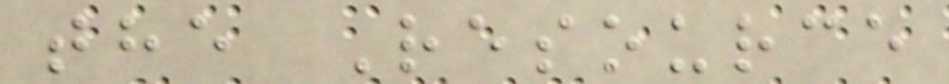the Resource
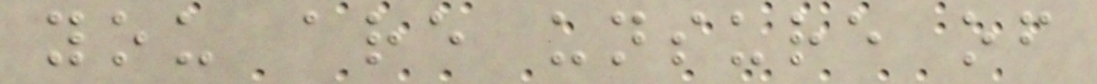you are unsure of
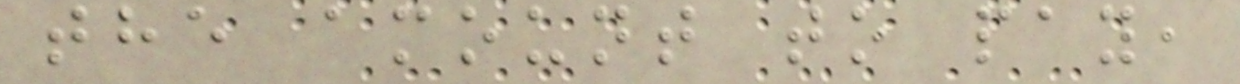the amount to pay,
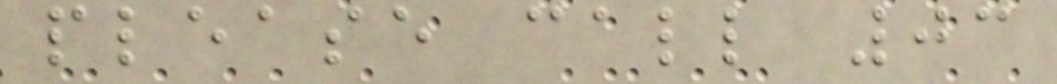please call 03
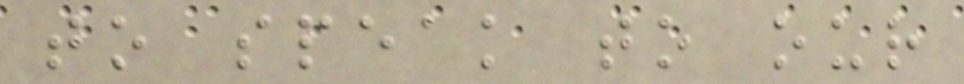to speak to our
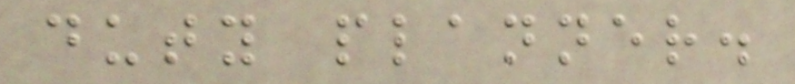duty planner.
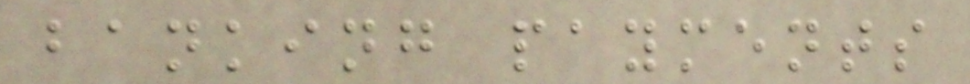banking payments
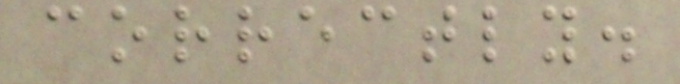correctly.
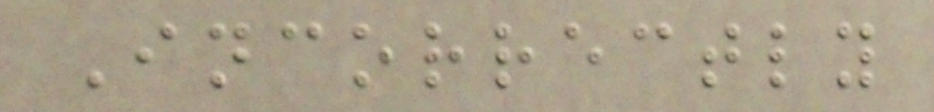Incorrectly
